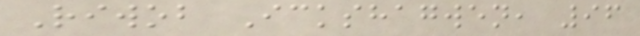Riwob Ickshagwen, 96
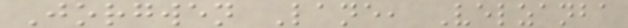Jorgwen Lane, Velzanba
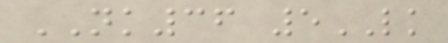NK36 5LK
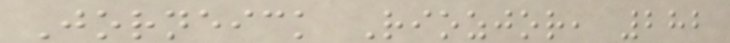Jorneick Riozjor, 282
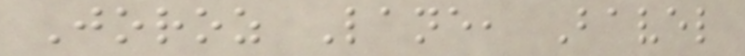Joroz Lane, Bavel
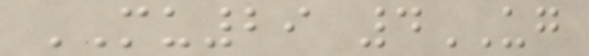MU29 4UG
